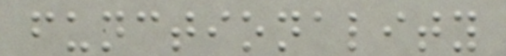functionality
